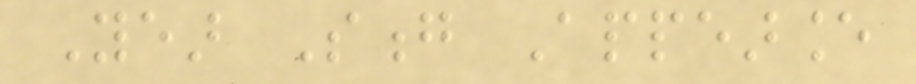Year Song Appearance
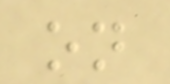on
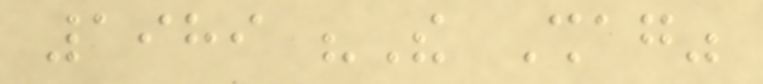1989 "The Shag"
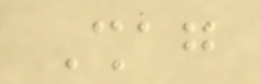Shag
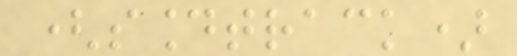(soundtrack)
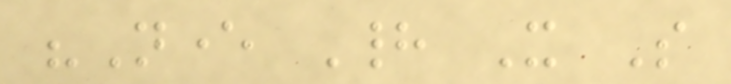"Never Had It So
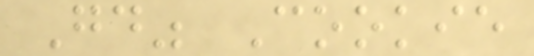Good" Cookie
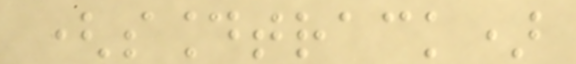(soundtrack)
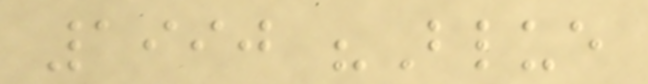1990 "Blue
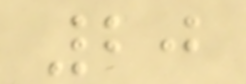20
